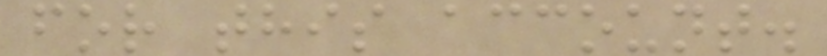for this account.
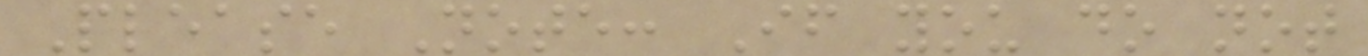Please Note: If you do not
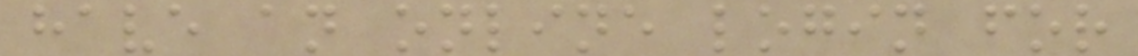have an online login for
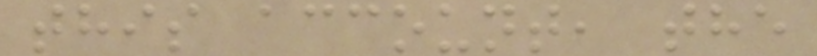this account, the
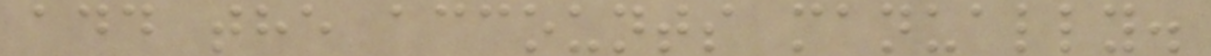add the accounts manually.
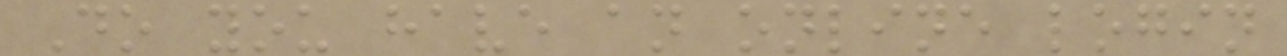Do you have an online login
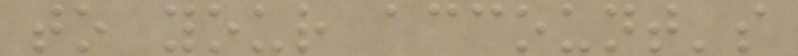to your account's
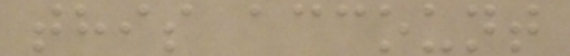this account
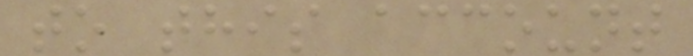to this account
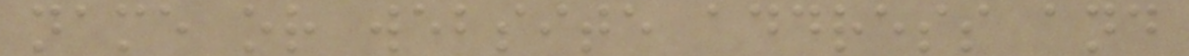name or website address and
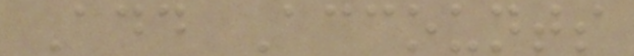Add Accounts
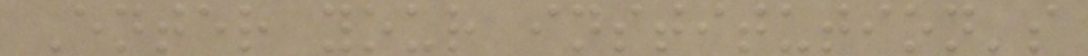Enter your institution's
